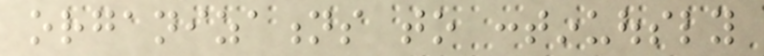organizations to continuously
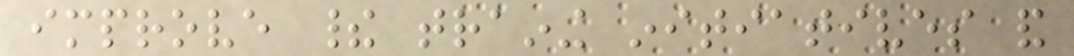improve their training initiatives and
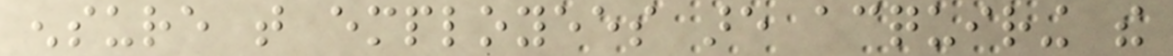ensure that employees are acquiring the
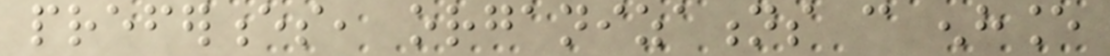preferences, organizations can enhance
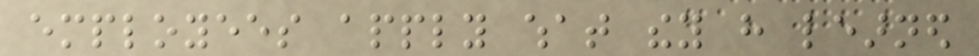employees apply what they have learned
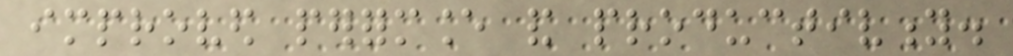improved performance and productivity.
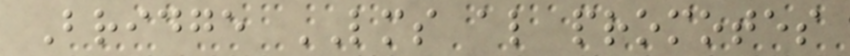Bridge LMS also promotes
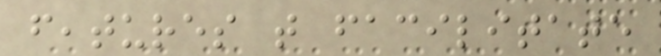features that facilitate
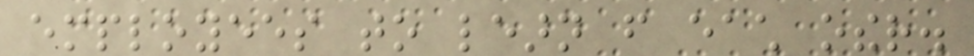employees to learn from each other.
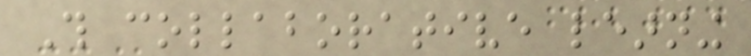This collaborative learning
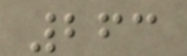263
